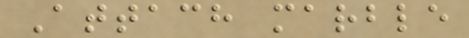Attach marble
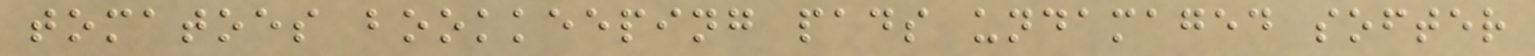tomatoes bookkeeping pads undamaged softer
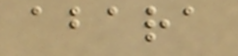abara
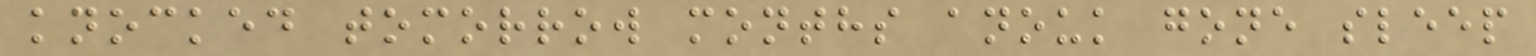knocked tomorrow months anouk gone sleep
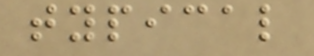typical
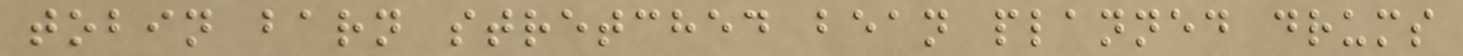tobin barn stretched bean planned drums
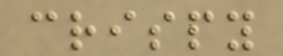crispy
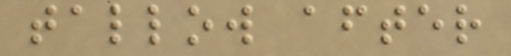tallow after
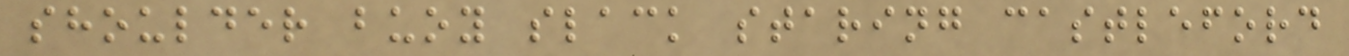shoulder buoy slack staring castleford
